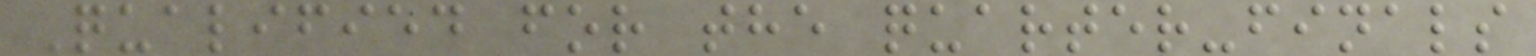Qualified for the quarter-finals
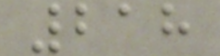218
